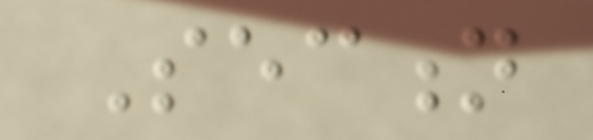Section
